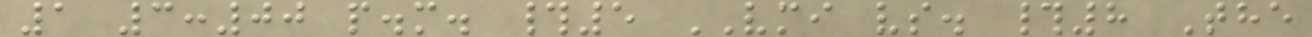1 3:00 p.m. #5 VMI vs. #8 The
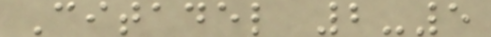Citadel 2-5
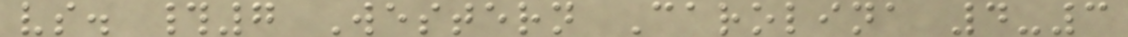vs. #7 Western Carolina 4-3
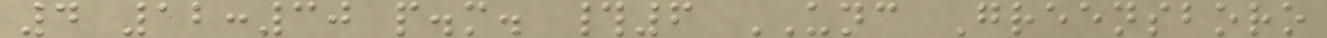4 12:30 p.m. #6 UNC Greensboro
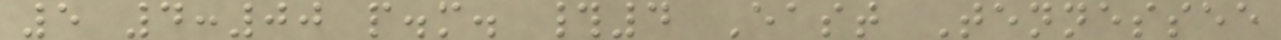5 4:00 p.m. #4 East Tennessee
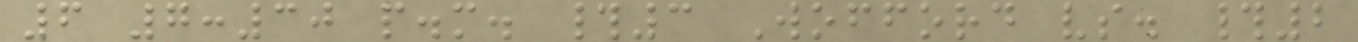6 7:30 p.m. #3 Wofford vs. #2
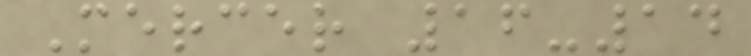Mercer 16-14
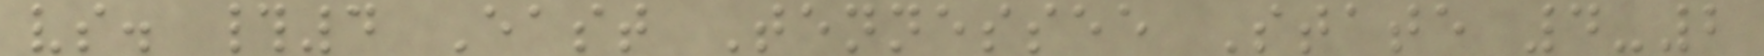vs. #4 East Tennessee State 4-2
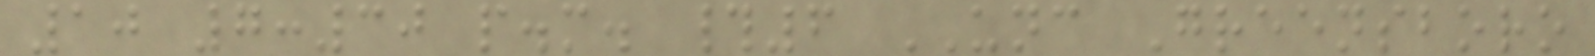10 7:30 p.m. #6 UNC Greensboro
